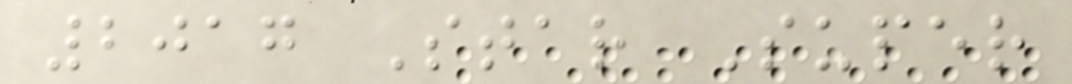2017 Star Super
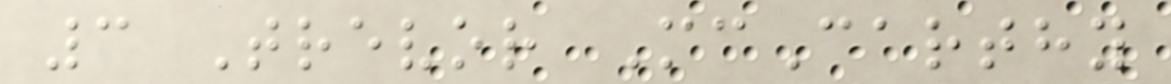3 Trevor McCarthy
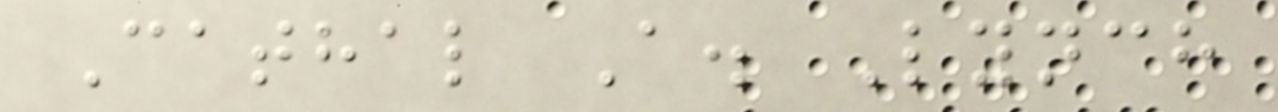Cathal A. Lynch
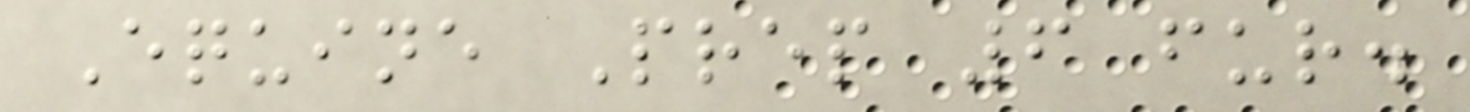Equine Prep 6 fur.
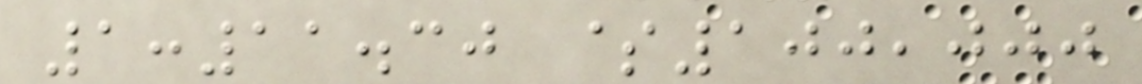1:11.30 $100,000
